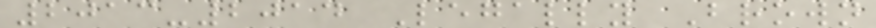2013-2014 Legally Brown
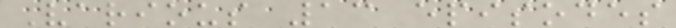Various 13 episodes
